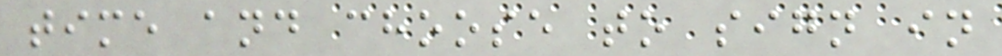time and choose to sign in
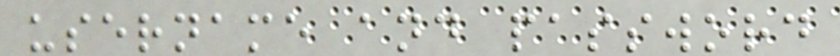username and password
